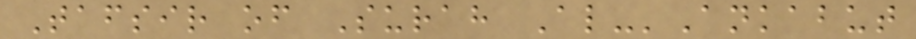Tafsir of Surah Al-'Ankabut
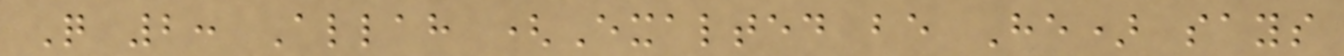Q 2: Allah (Exalted be He) says
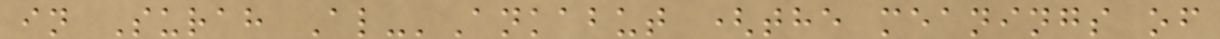in Surah Al-'Ankabut (the meanings of
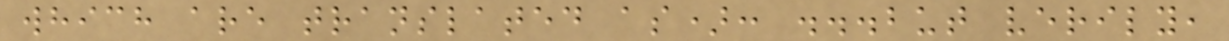which are translated as): ...but verily,
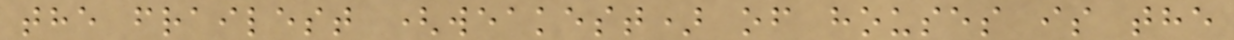the frailest (weakest) of houses is the
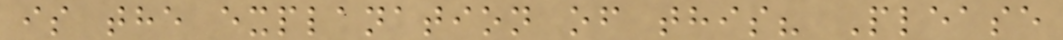is the explanation of this? Please
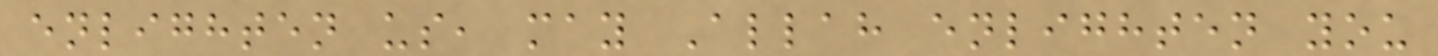enlighten us, may Allah enlighten you
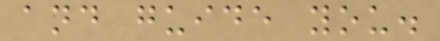and guide you.
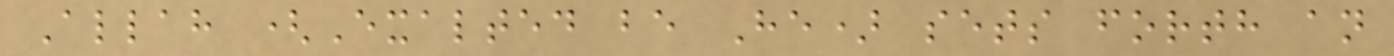Allah (Exalted be He) sets forth an
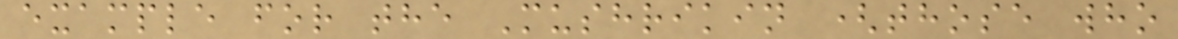example for the Mushrikin (those who
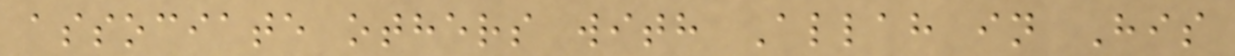associate others with Allah in His
